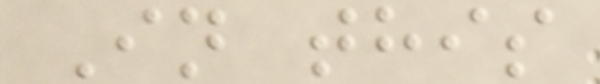In this
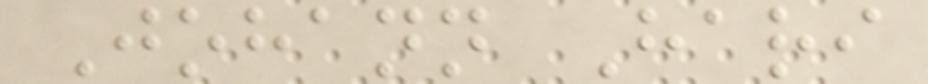Johann Hari
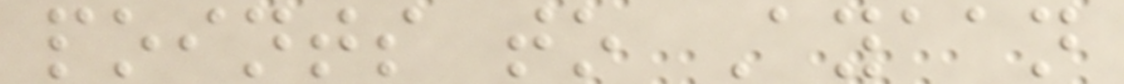points to Ayaan
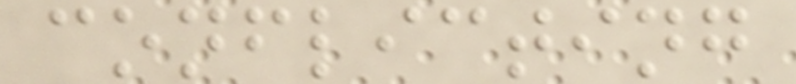conflicting
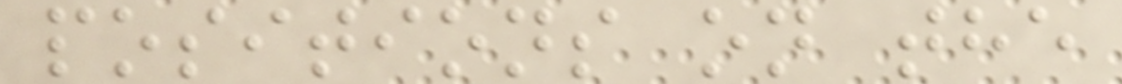positions on the
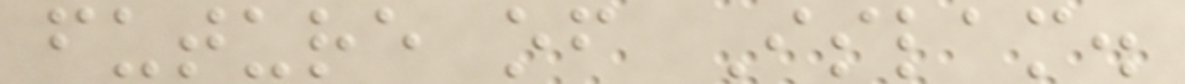future of Islam.
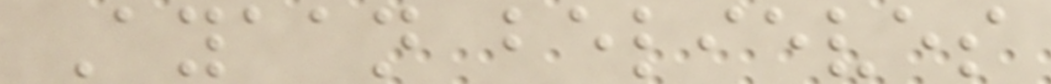Ayaan believes
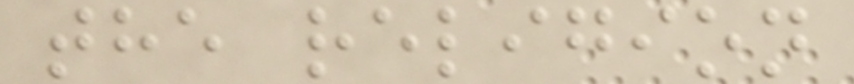the religion
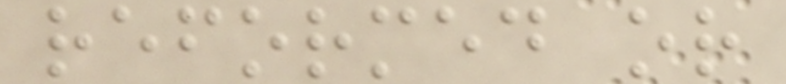reformed or
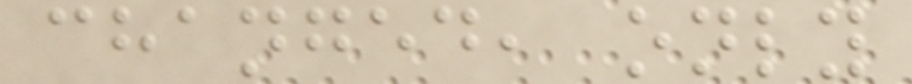changed, only
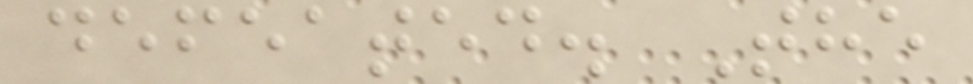defeated. The
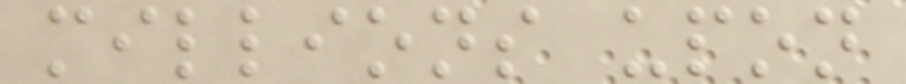millions upon
